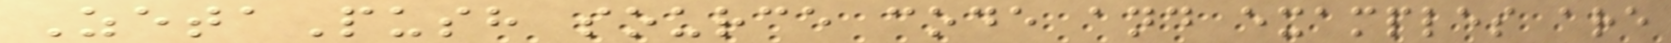ZetaPush source code and examples are
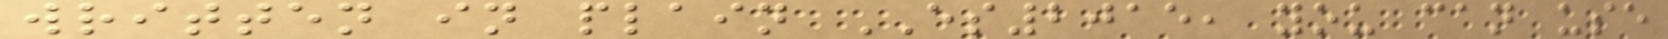written in plain ES2015, you can use
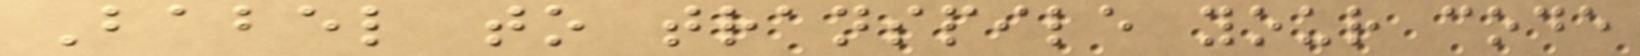Babel to transpile your code
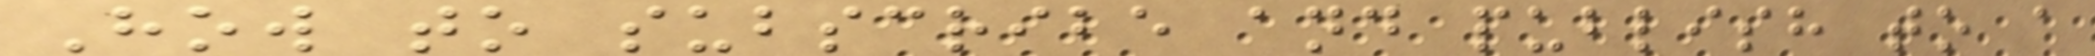How to subscribe and publish to a
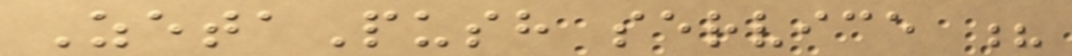ZetaPush service ?
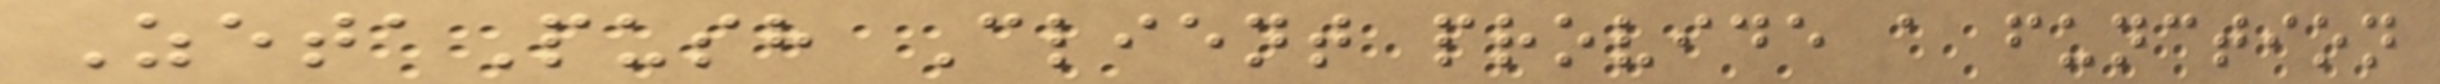ZetaPush Client provide a function
